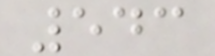543
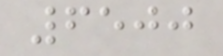6500
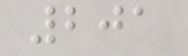201
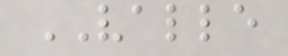VALLE
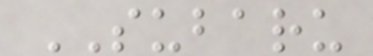SUBARU
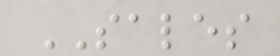SALES
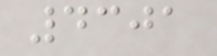4301
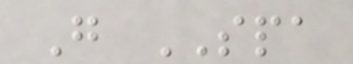G SPA
